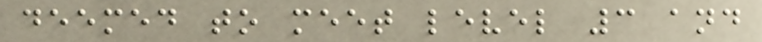deemed to meet level 3 and
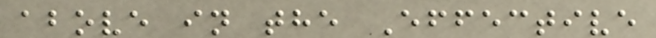above in the Effective
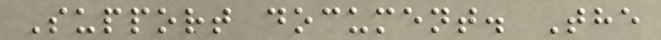Support document. The
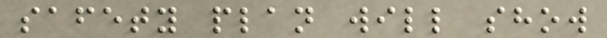safety plan will show
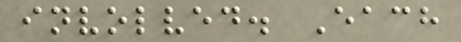involved. Each
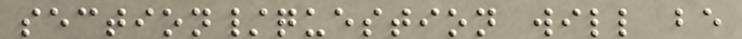section/question will be
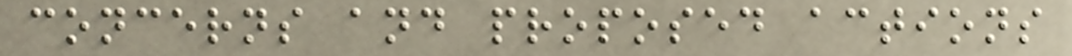concerns and proposed actions
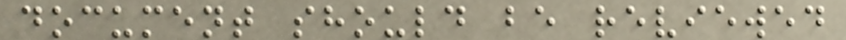document should be reviewed
